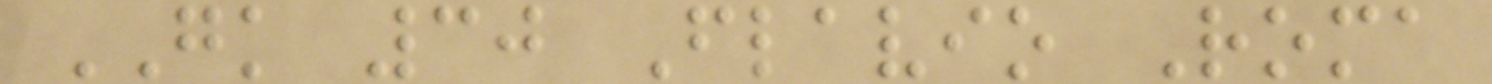GK 30 Flavio Roma
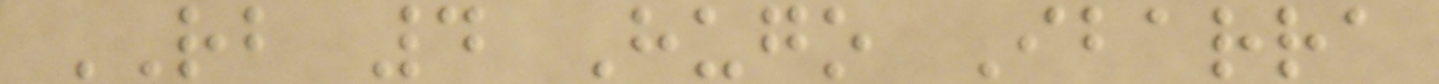RB 4 Hugo Ibarra
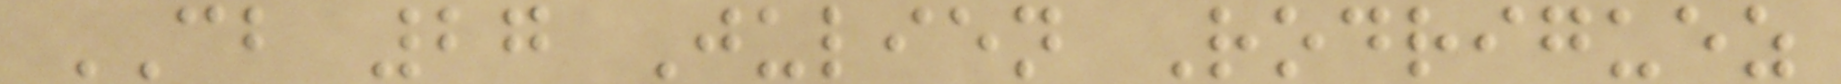CB 27 Julien Rodriguez
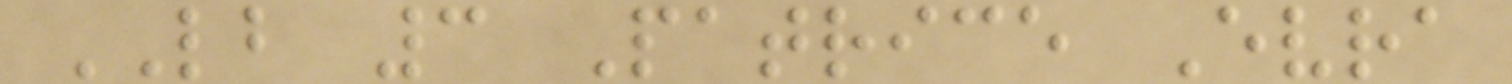LB 3 Patrice Evra
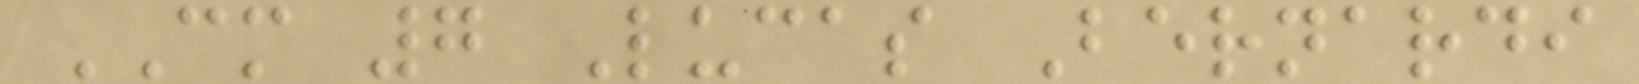CM 7 Lucas Bernardi
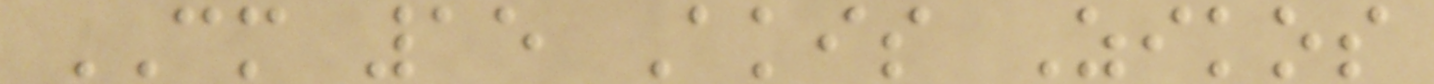CM 15 Akis Zikos
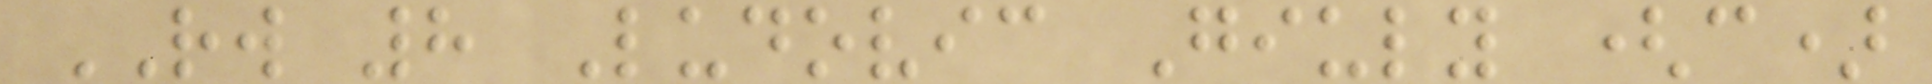RW 8 Ludovic Giuly (c)
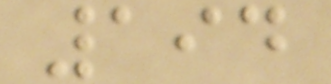194
